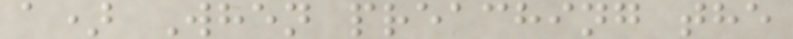a) When preaching the
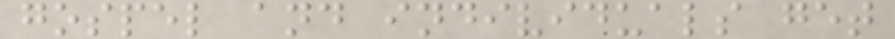gospel and individuals get
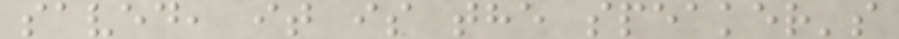saved, it is the speaker's
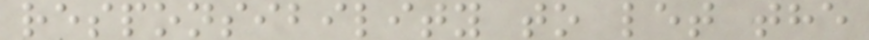responsibility to let the
